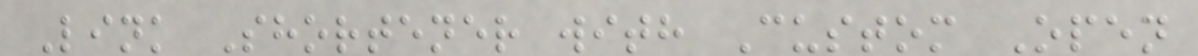Link Shortener with Custom Open
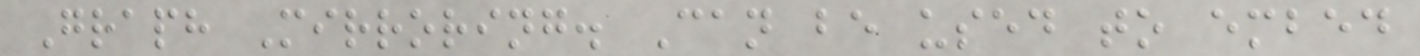Graph Mirroring. Can be used to embed
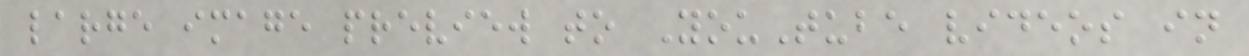large image preview to YouTube videos in
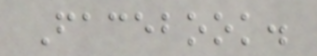Facebook.
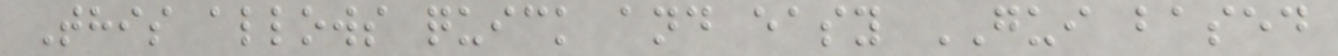This allows quick and easy GUI based
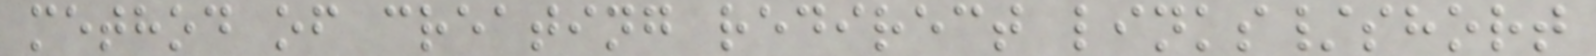method of creating redirect links/short
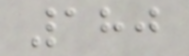180
